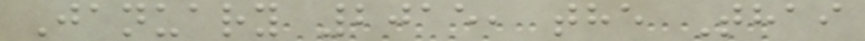January 2015, the Thai
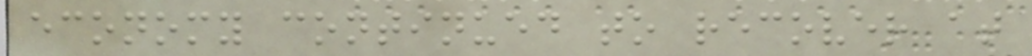economy continued to recover at
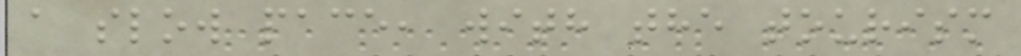a slow pace, with the tourism
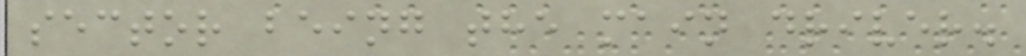sector being the main driver.
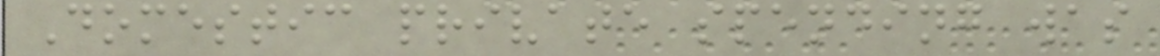Domestic private spending was
